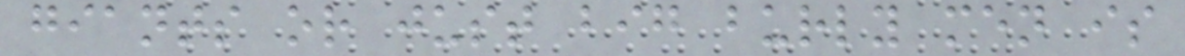giants or just big burly men is
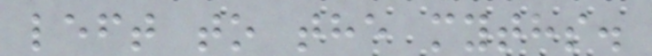left to the myths.
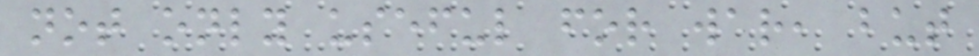not only useful for war, but
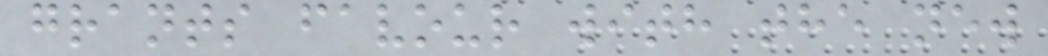grants favour with the new
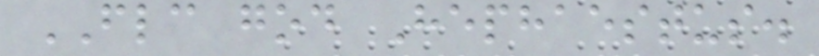FLC god Hephaestus.
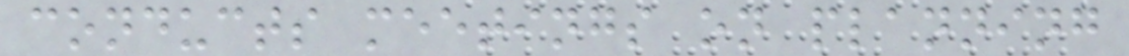conducts meetings on planning
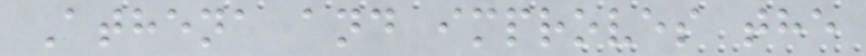Athena and improves the
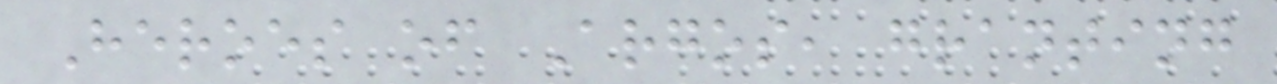Heroes of Argos, granting
